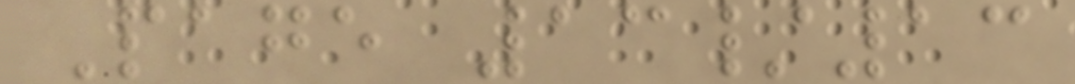Page 13/13
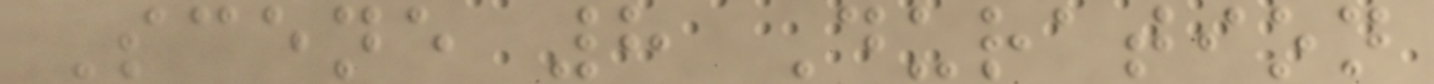Scene 8 Duration
